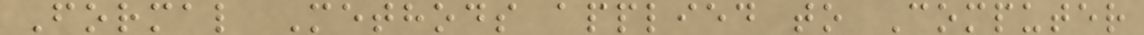Formal Methods applied to Computer
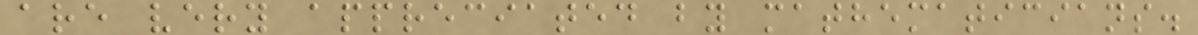are very appreciated by mathematicians.
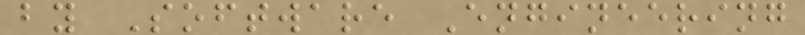by Software Engineering
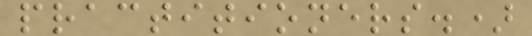practitioners.)
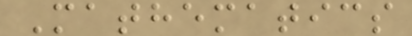Mathematics
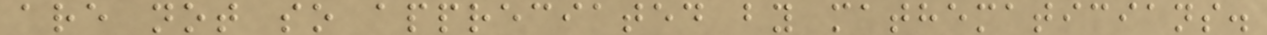are not so appreciated by mathematicians.
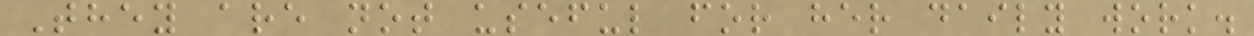They are not useful for her daily work.
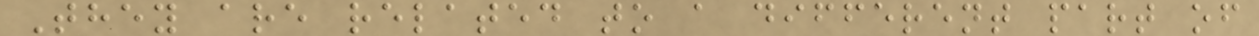They are related to a different part of
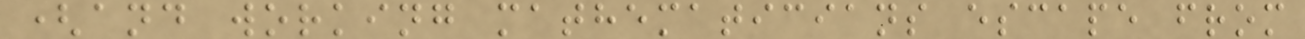(and working mathematicians escape from
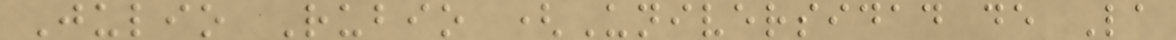Julio Rubio (Universidad de La
